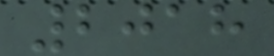2018
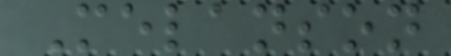Melanson
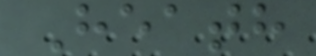Heath
